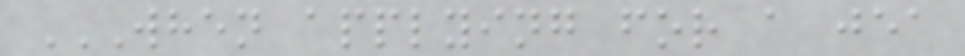WHEN APPLYING FOR A JEA
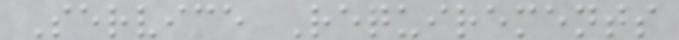Service Requirements
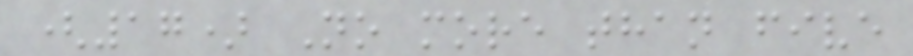(17) No more than five
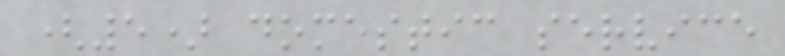(5) domestic service
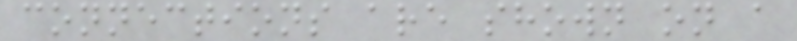connections are shown on a
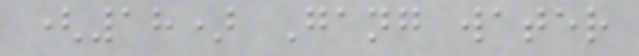(18) Gang water
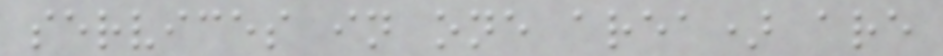services in one area) are
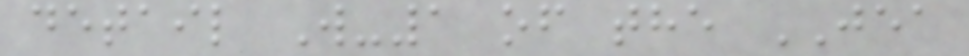detail W-1 of the JEA
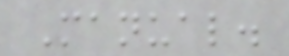Manual.
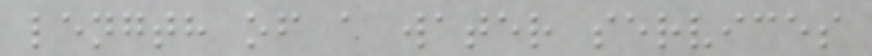length of a water services
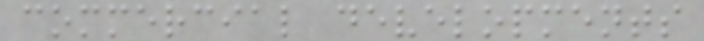commercial developments
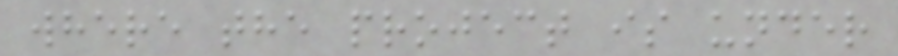where the project is under
